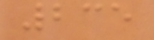235
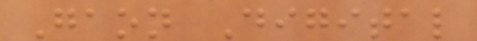Gaon Digital
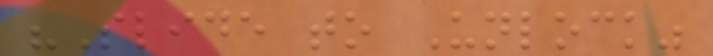"Slide to Unlock"
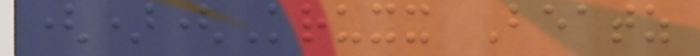()(Kruxx Beatz
